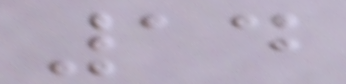14
